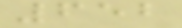652
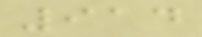914
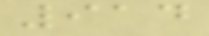914
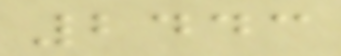2443
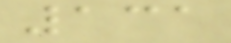131
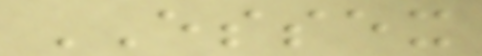ESSEX
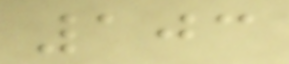103
